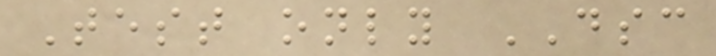Test only DSC
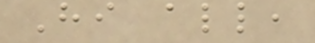Hi all,
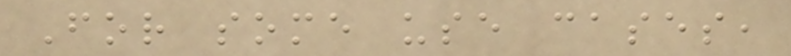For some use cases,
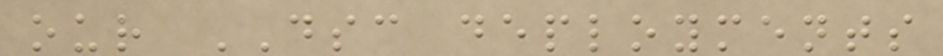our DSC deployments
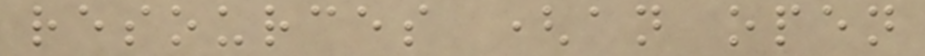resources (an open
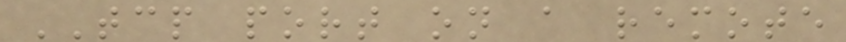TCP port on a remote
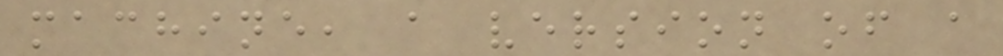machine, a version of a
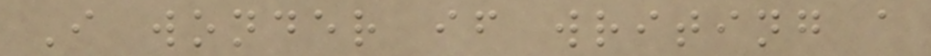I wonder if writing a
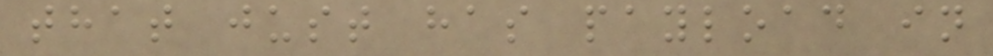that just has payload in
